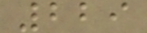229
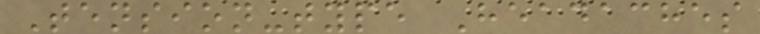Tension-type Headaches
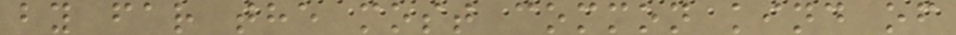by far the most common kind of
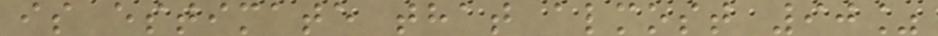is estimate that almost 90%
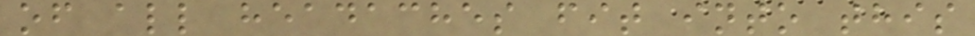of all headaches fit into this
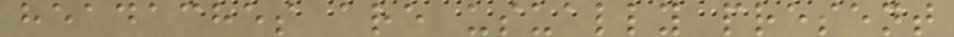headaches are usually present
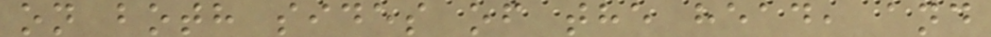on both sides of the head, and
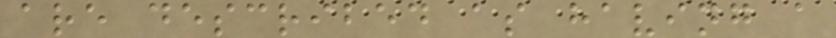are described as having a
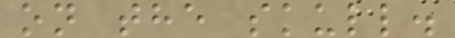on the skull.
